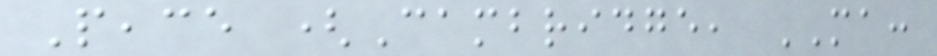Peace (Cambridge, MA:
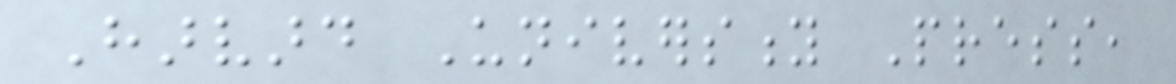Harvard University Press,
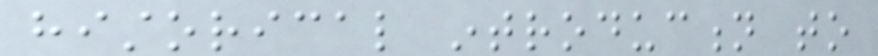historical introduction to
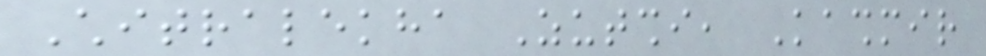Chitralekha Zutshi, Kashmir
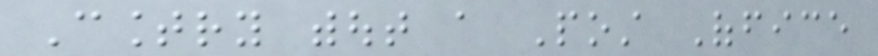Country without a Post Office
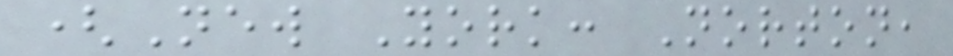(New York: Norton,
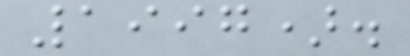1997).
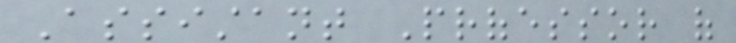Assistant Professor of
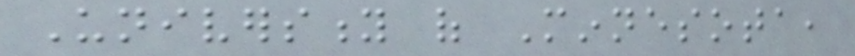University of Minnesota,
